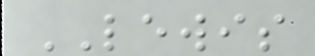LEWIS
